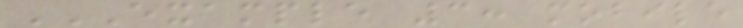EXAMPLE 3: MOBILE
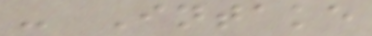- Intake
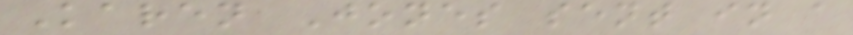Karen Jones sent in a
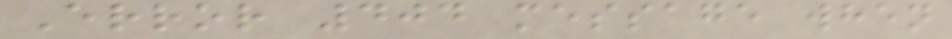Error 404 message when
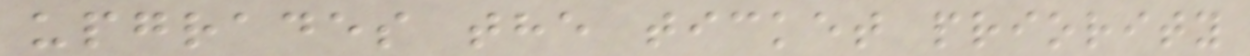upgrades the ticket priority
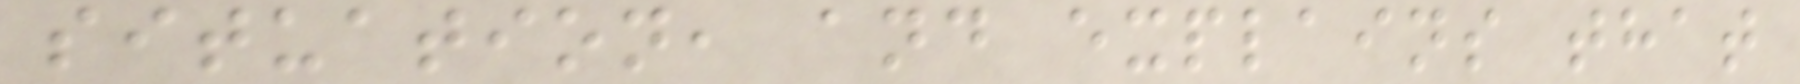situation, and explains that
